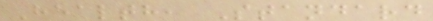Health, Standard
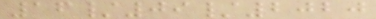16/09/2020
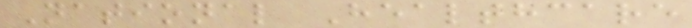National Healthcare
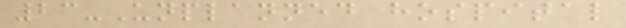23-Unplanned hospital
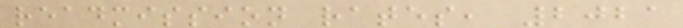readmission rates, 2021
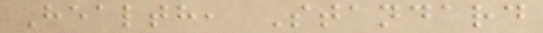Health, Standard
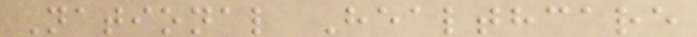National Healthcare
